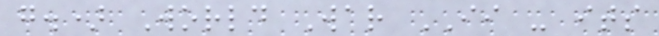g.) World War II - its
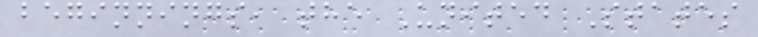beginnings, the United States
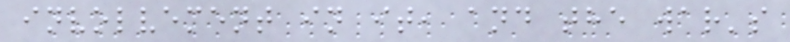involvement in it, and the war's
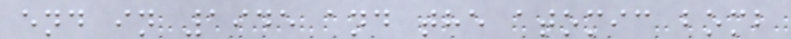end in 1945 and the atomic bomb
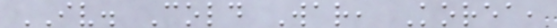IV. Cold War, Korea,
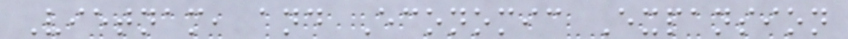Vietnam, and Economic Expansion
